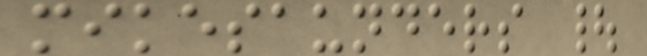mikesaunders |
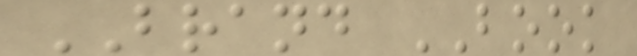BRAND BOOK
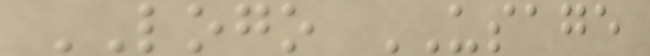LOGO USAGE
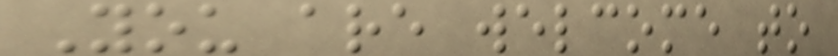You are welcome to
